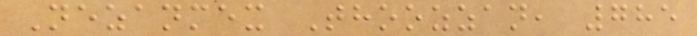Nezanmex Thoozzan, 785
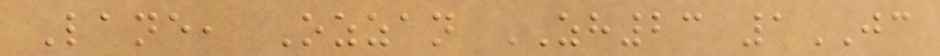Lane, Ozzan ZH23 1JC
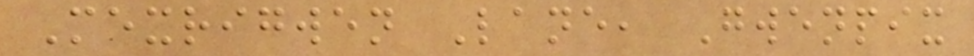Mexrigwen Lane, Gwenpix
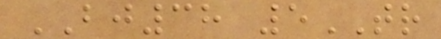BJ38 5TR
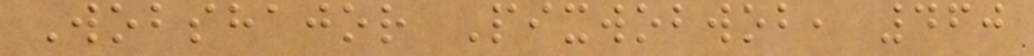Wobshajor Pixwobwob, 460
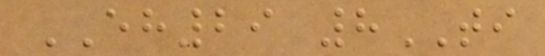EH29 8TI
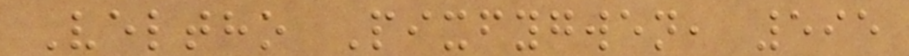Veltho Pixfygwen, 595
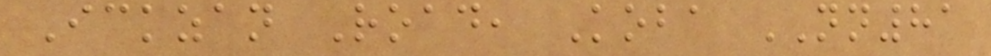Ickzan Road, Koba NN81
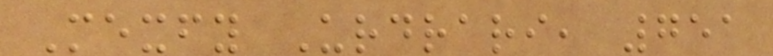Mexfy Urdrari, 751
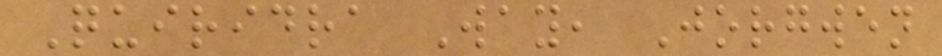Quiridra Way, Jorgwen
